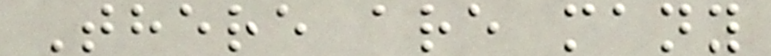There are many
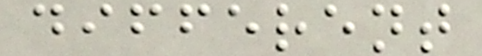different
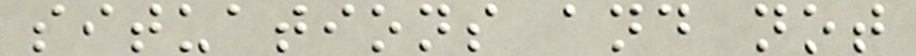situations and not
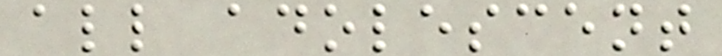all adolescent
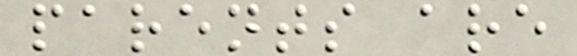parents are
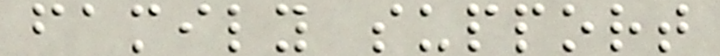family support
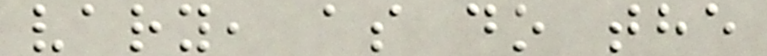vary, as do the
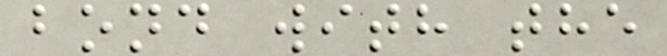bond with the
